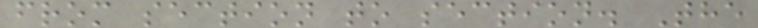from section to section. The
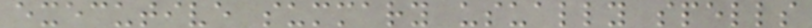executive summary usually spells
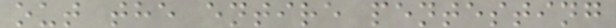out the entire pentesting
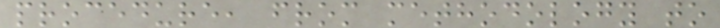procedure, from methodology to
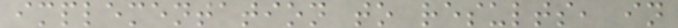implementation to results, in
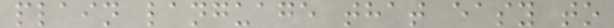plain language that easy to
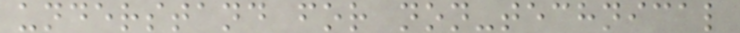understand for non-technical
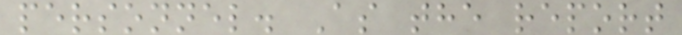personnel. As the report
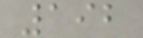192
